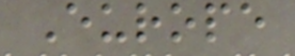Europe
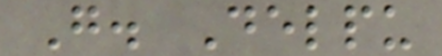G. Delpu
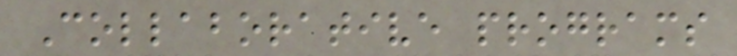Collaborative programs
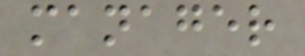manager
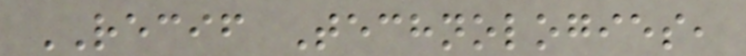RECIF Technologies,
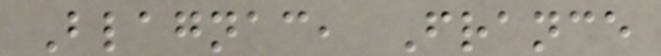Blagnac, France
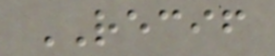RECIF
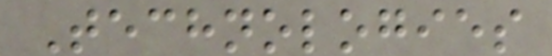Technologies
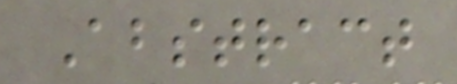Abstract
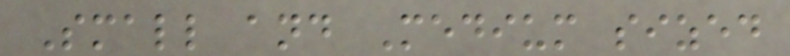Small and Medium sized
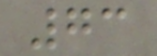73
